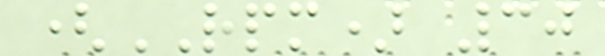(RPM) 30
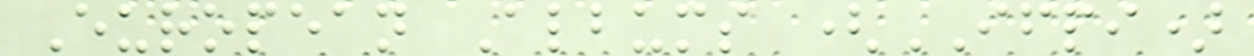European Albums (IFPI)
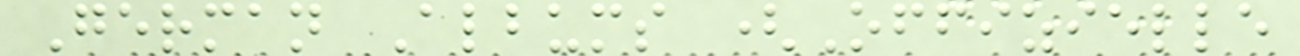German Albums (Offizielle
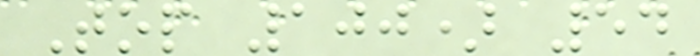Top 100) 54
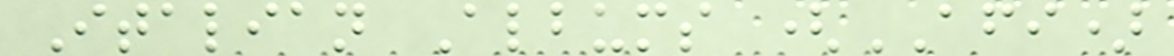Italian Albums (AFI)
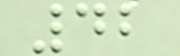42
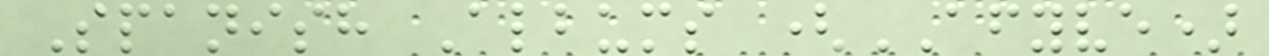Spanish Albums (AFYVE)
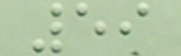59
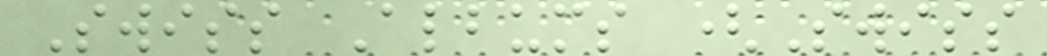Swiss Albums (Swiss
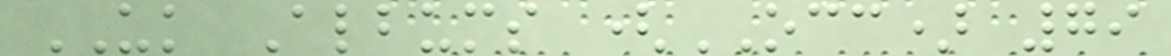UK Albums (OCC) 79
